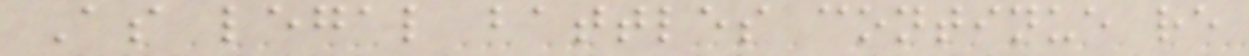As legal battles continue re
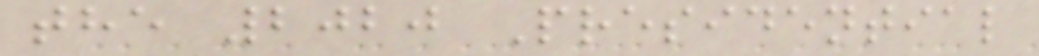the 2020 Presidential
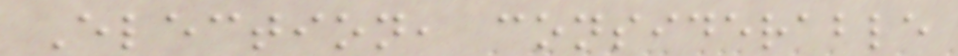Election, considerable
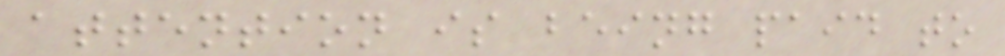attention is being paid to
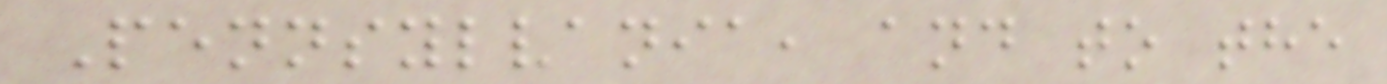Pennsylvania, and to the
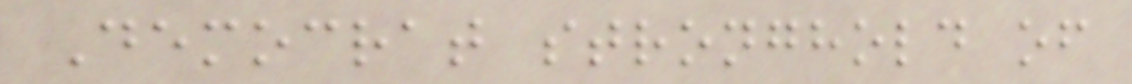Democrat stronghold of
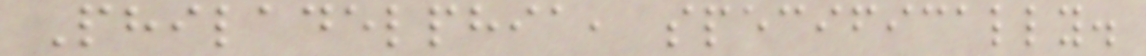Philadelphia, specifically.
